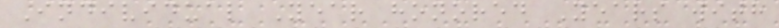Individual Year honored Years with
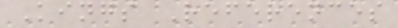Kings References
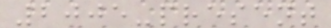2005-present
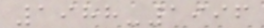1988-1996
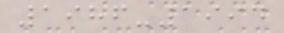1986-1994
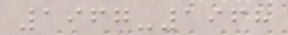1967-1968
